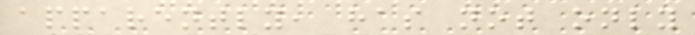apparently, has not only
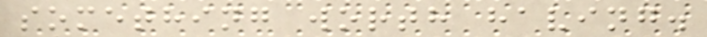something worth having.
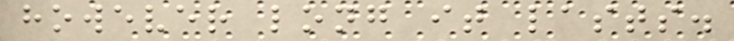however long it lasts.
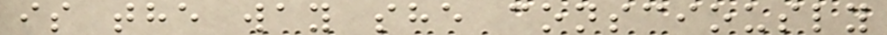is the way she consciously
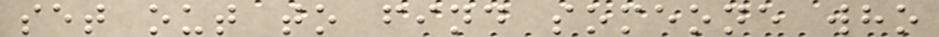set out to find someone who
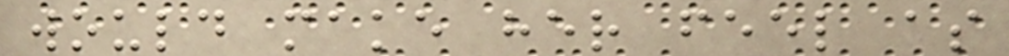would make her feel as
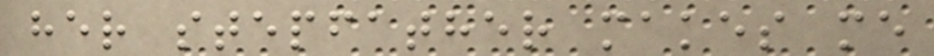her stepfather makes me
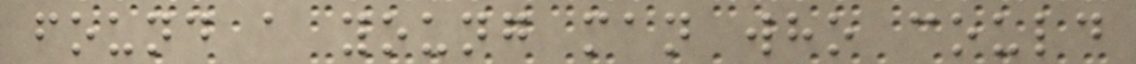found a young man who could
